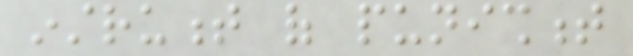instrument of punishment
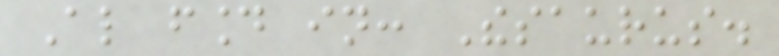Also found in: Thesaurus.
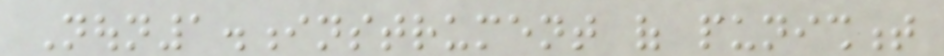Noun1.instrument of punishment
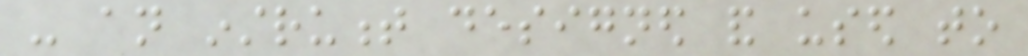- an instrument designed and used to
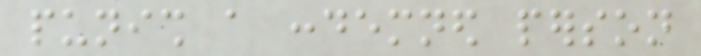punish a condemned person
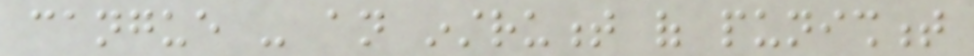cangue - an instrument of punishment
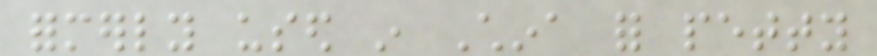formerly used in China for petty
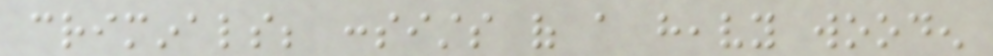criminals; consists of a heavy wooden
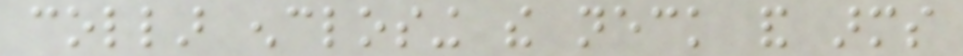collar enclosing the neck and arms
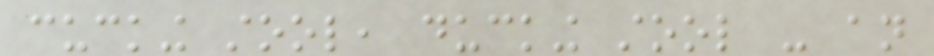cucking stool, ducking stool - an
